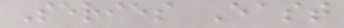Series East
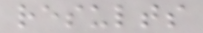results
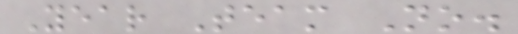Year Team No.
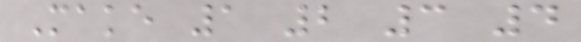Make 1 2 3 4
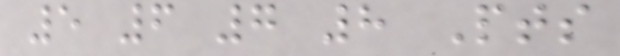5 6 7 8 Pts
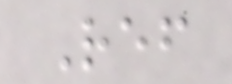Ref
